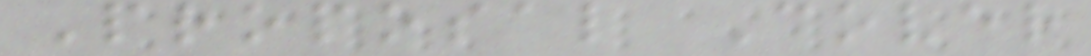Proposal Cover
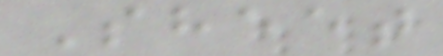Sheet
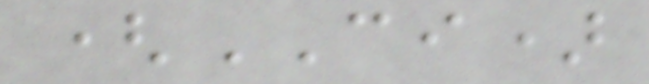(CI)
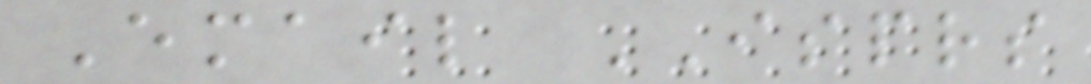Email ISPRS
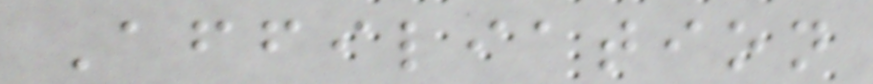Affiliation
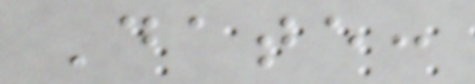Date:
